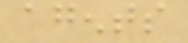agents
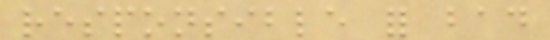responsible for bad
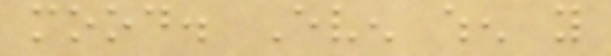mood. Even when you
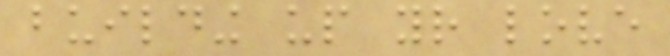building up your love
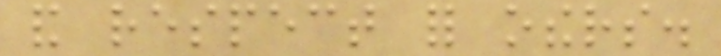and respect for others.
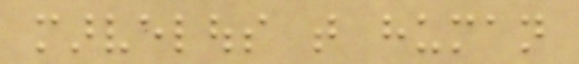marvelous that human
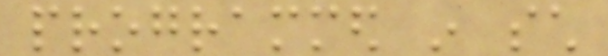programmed in such
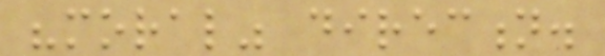"moral" direction.
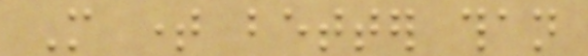More time better than
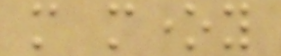more money
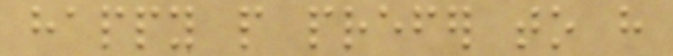happy people prefer to have
